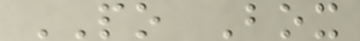PO Box
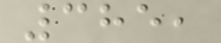385,
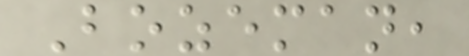Bozeman,
